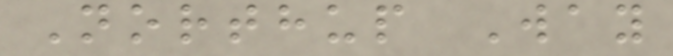Northup Way
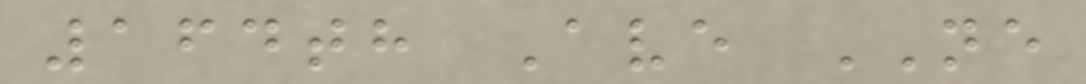164th Ave NE
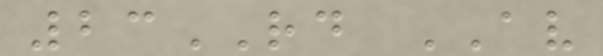23RD AV
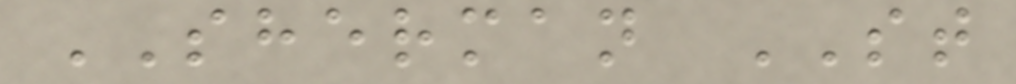SHERMAN ST
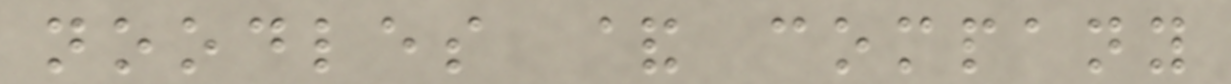noodles & company
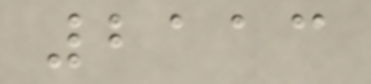2113
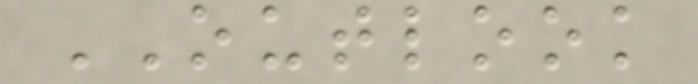OUTLOOK
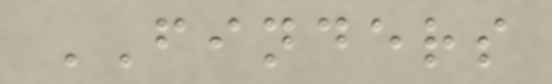FINDERS
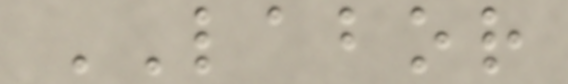LABOR
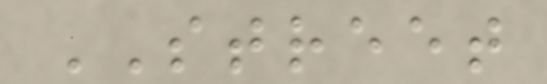STREET
